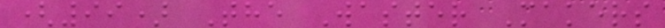(99) The Waster Makers
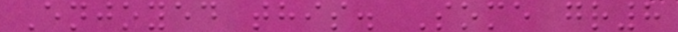Enjoyed this. Some gr8
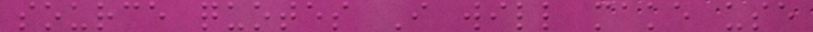source quotes I will make use
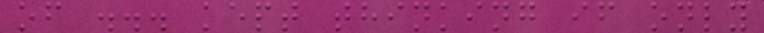of ... kept thinking if only
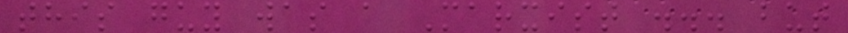this guy was a Marxist ... but
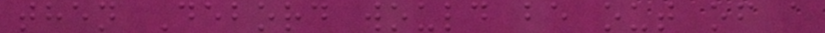then Debord would be out of a
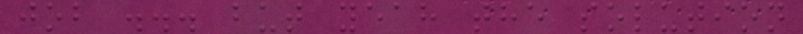job ... but yeah the solution
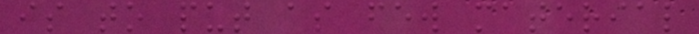is to put as few material
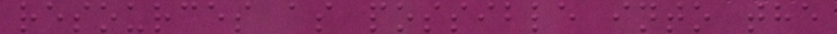resources as possible into the
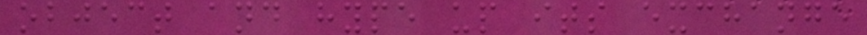object and hype up its exchange
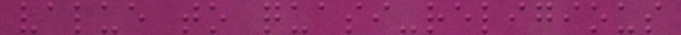value to quasi-religious
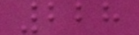228
